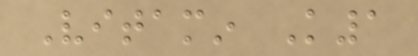Vitamin K1
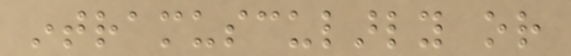intramuscularly or
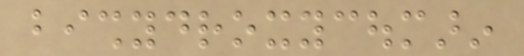bishydroxycoumarin
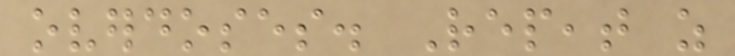overdoses. Repeat as
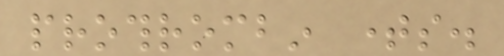prothrombin times.
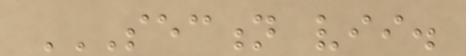SECTION VII.
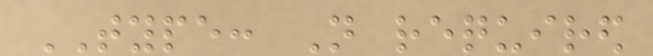TYPE: Not required
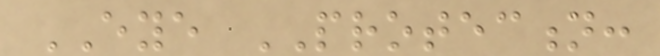EYE PROTECTION:
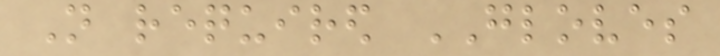Not required GLOVES
